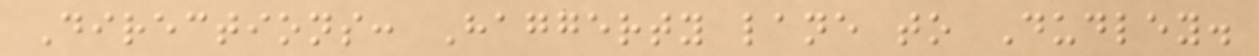Directions: Haggerty lane to Dudley.
